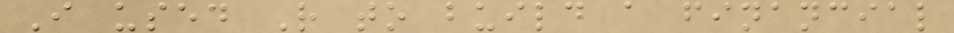I used R to build a financial
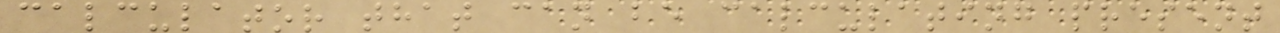calculator that can be calculating present
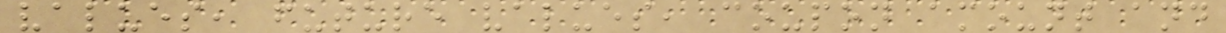values, future values, coupon amount and
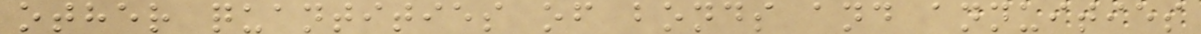other quantities of bonds and annuities
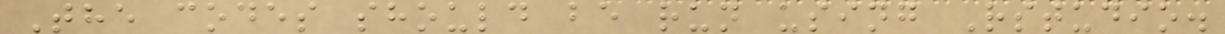The codes should be run using Rstudio.
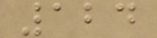124
